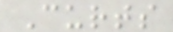Curts
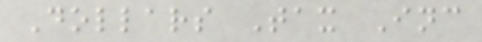Dollars Tax Inc
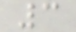3
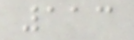113
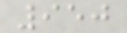950
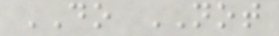DO NOT
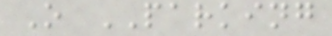O PARKING
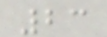23
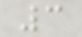3
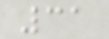31
